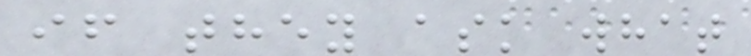if they ask what
